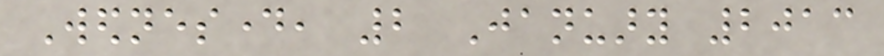Wednesday, 2 January 2013
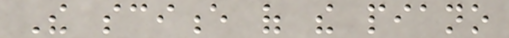The science of the piano
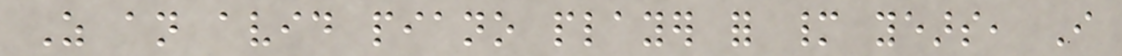As an avid piano player for many years, I
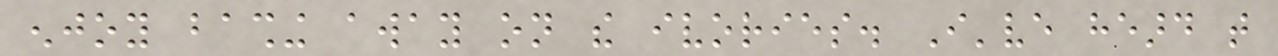enjoy bashing away on the ivories. I've heard that
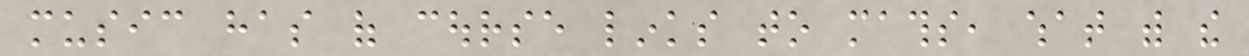music has of course links to maths, what with the
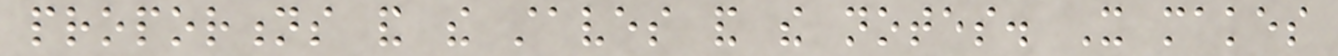proportions and the staves and the notes. It makes
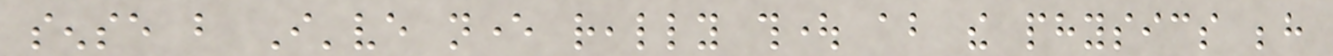sense but I've never really thought about the physics behind
